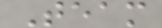Team
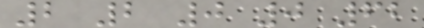2 2 0 0 62
